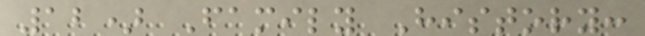12) Family History:
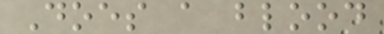Does a blood
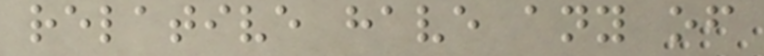relative have any of
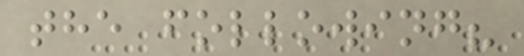the following?
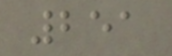251
